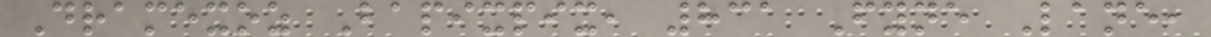Dramexoz Bapixpix, 831 Fyne Lane,
